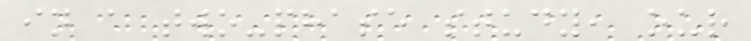in a two-phase study, our
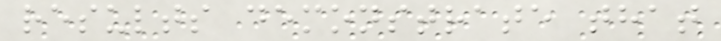results demonstrate that
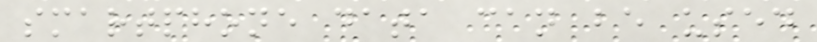smartphone data can be used
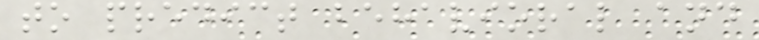to predict behavioral and
